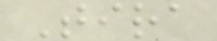Tira
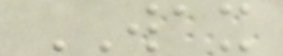WAX
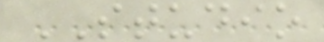STUDIO
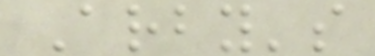Arby's
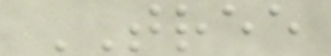TREE
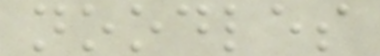noodles
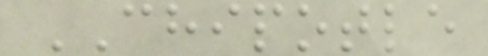CHIPOTLE
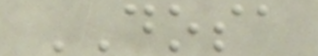DOSA
